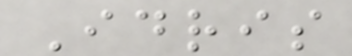Idris
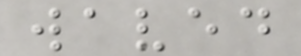waved
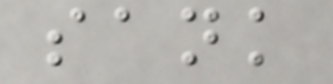sank
